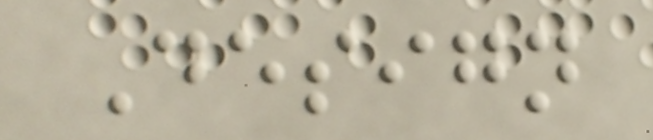Design
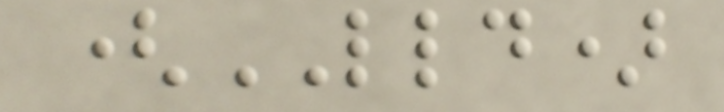(LLD)
